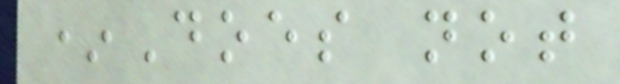*Does not
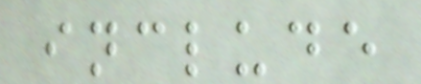include
